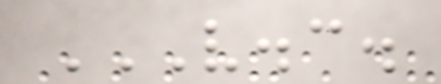V.C.
